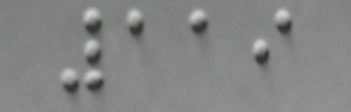119
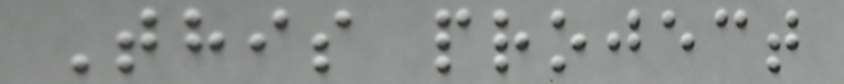This project
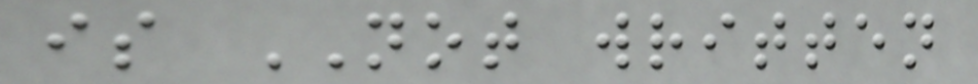is NOT written
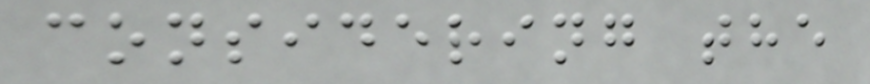considering the
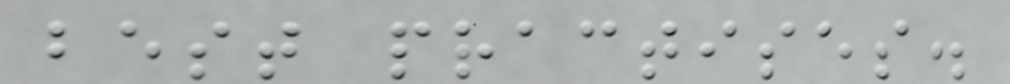best practises.
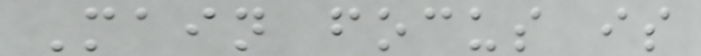Main focus is
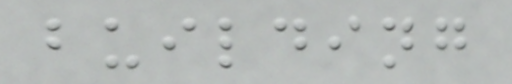building
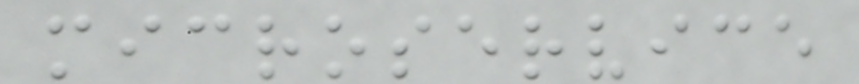microservice
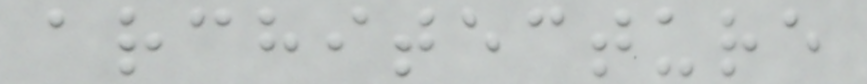architecture
